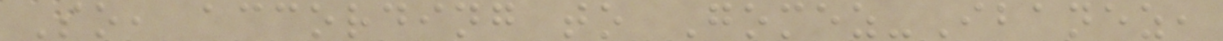So, according to Gomez-Ibanez,
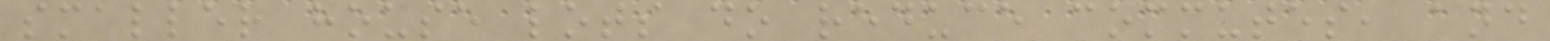smaller house lots do reduce commutes, and
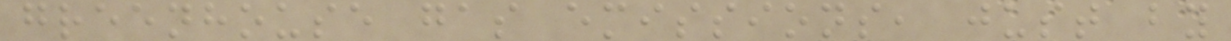greenhouse gas emissions, just by
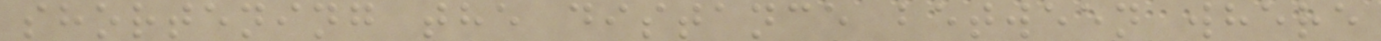shortening the distance between where
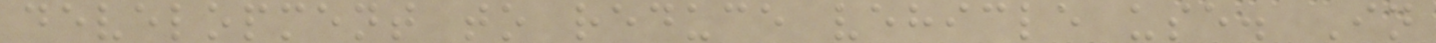development to reduce vehicle use. In
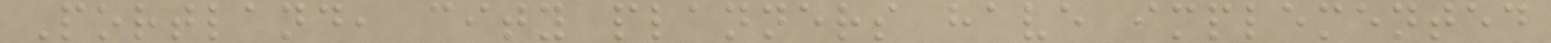Portland, city planners have implemented
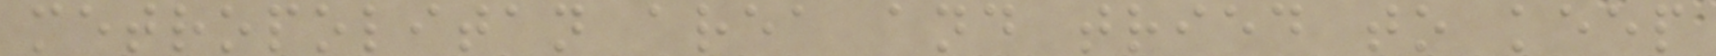metropolitan area and tried to keep
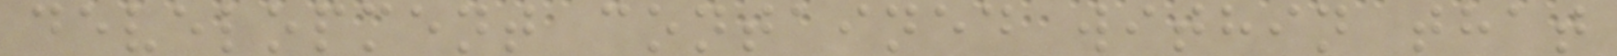development contained within that
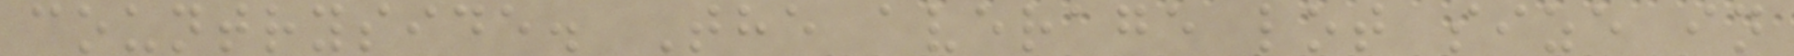countryside. The average lot size in
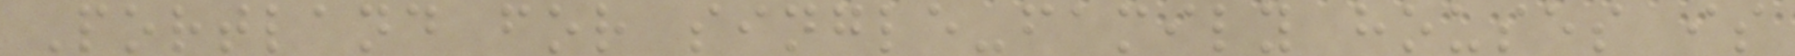Portland for single-family houses is
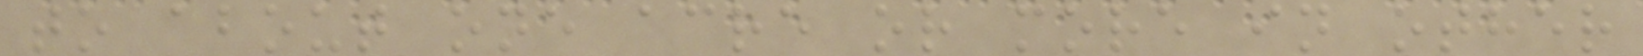to about one acre or more in other
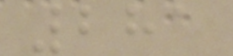281
